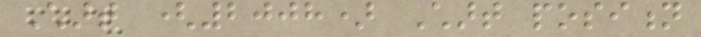Chart (2008) Chart position
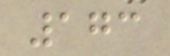173
